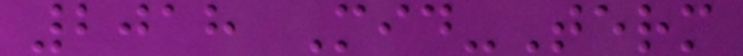2018 Mid-Term
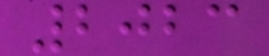2023
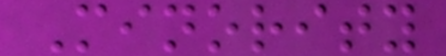Minority
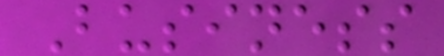Business
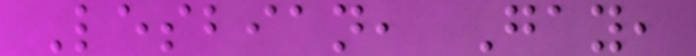Lesbian, Gay,
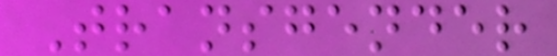Transgender
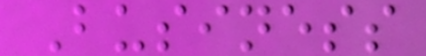Business
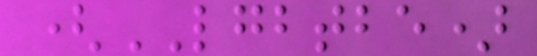(LGBTBE)
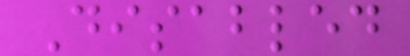Disabled
